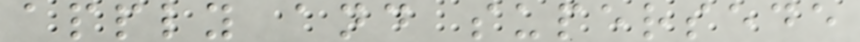apply and supersede
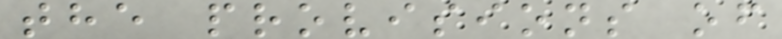the provisions of
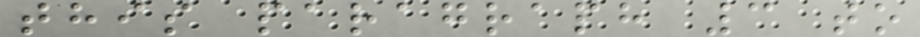this paragraph 3 to
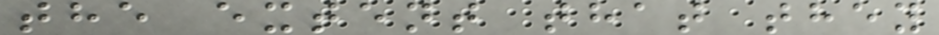the extent that they
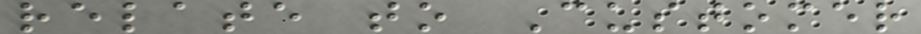relate to Customer
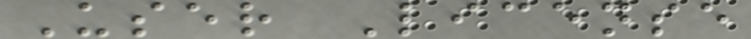User License
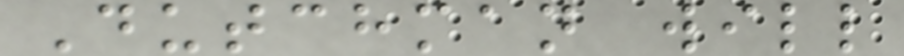Dutchman will
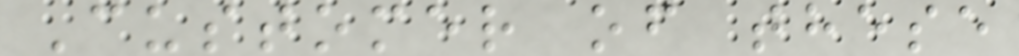Customer of these
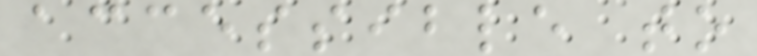accessible to
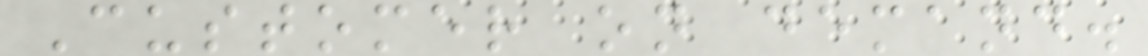Customer on demand.
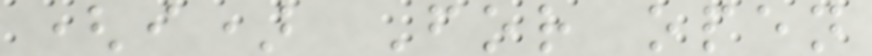(i) For open
